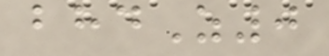bhdZ0
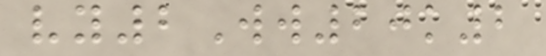vy2Ww20k2
